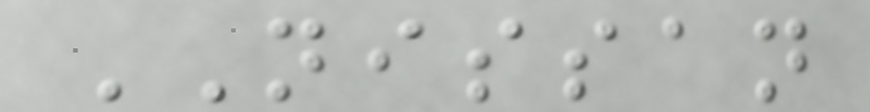NISSAN
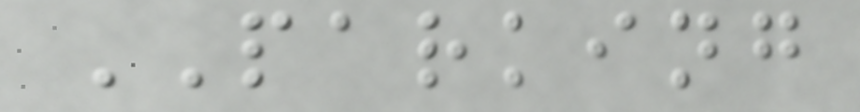PARKING
